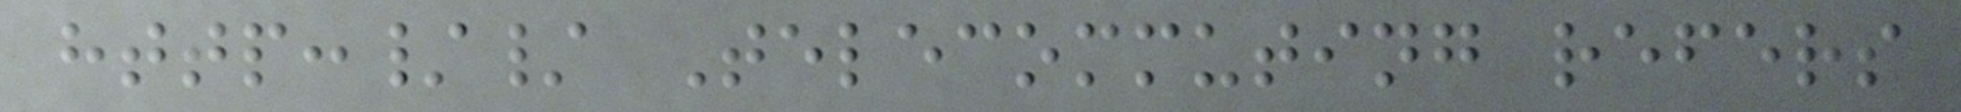http:// Telecommuting refers
